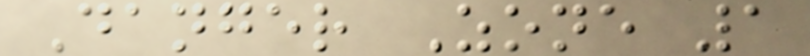Danger Zone 1
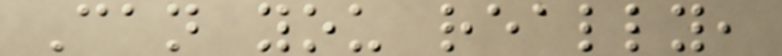Can you really,
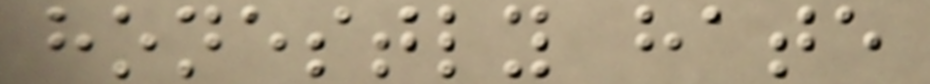honestly hate
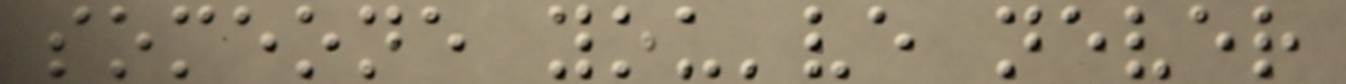someone you've never
